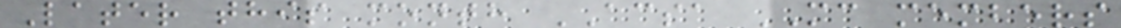Later this month ACSA MC members
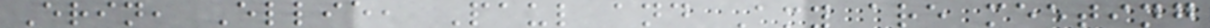Erin, Ellie, Paul and Amy are meeting
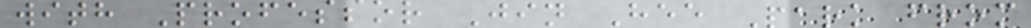with Professor Jin Hee Park from
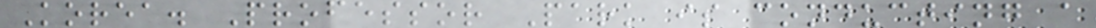Korea. Professor Park is conducting a
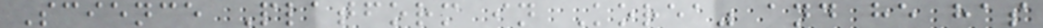Science Platform in Korea" and he has
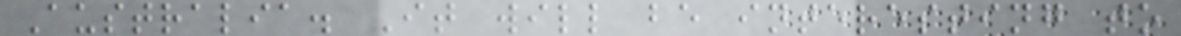Australia. It will be interesting to
